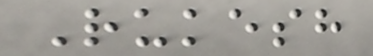Rukesh
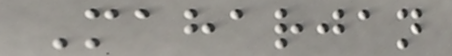Maharjan
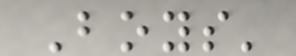Boys'
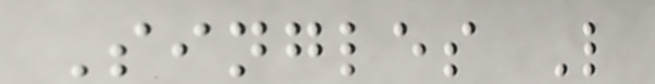Singles L
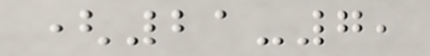(21-7,
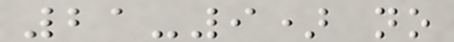21-9) no
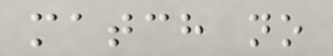match no
